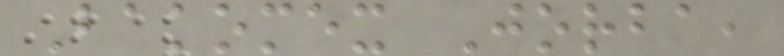Bakomex Jorba,
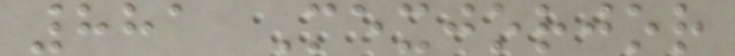881 Mexjorjor
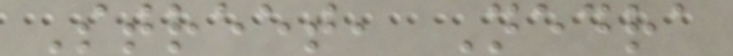Street, Nedra
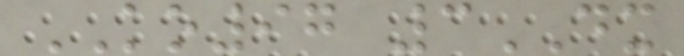KO97 3DX
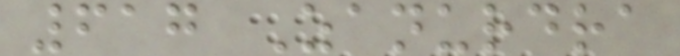617 Zanurdra
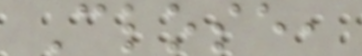Close,
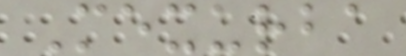Mexurba
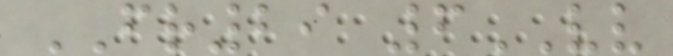FR29 6VV
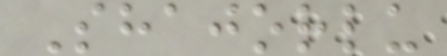Shajorlu
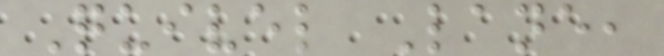Quivel Lane,
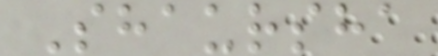Shaursha
